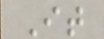It
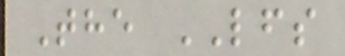The LFS
